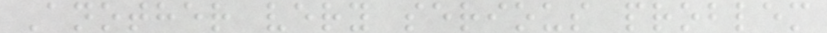Another very serious problem
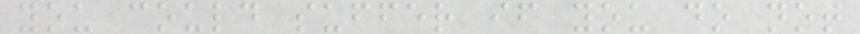you could suffer if you do not
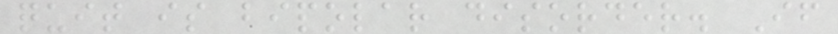quit is bipolar disorder. If
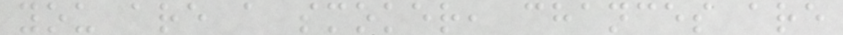you are a smoker, chances are
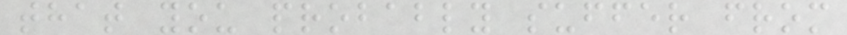that you probably suffer from
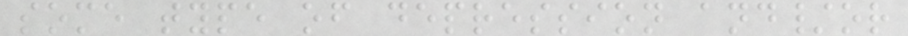some type of depression and/or
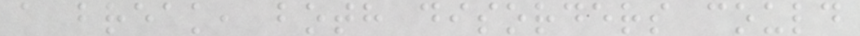a break, both disorders could
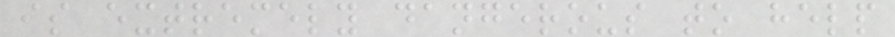is extremely dangerous to help
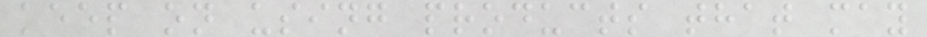keep on using products that may
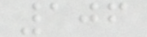106
